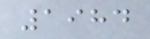1984
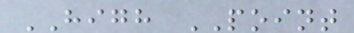HIGH POINT
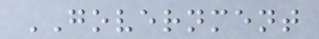GOVERNMENT
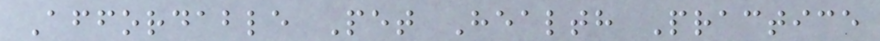Affordable Pet Health Practice
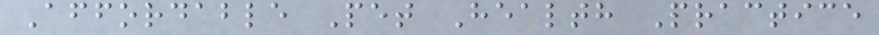Affordable Pet Health Practice
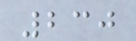230
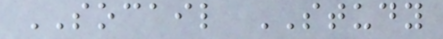SOCAIL STUDY
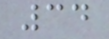34
